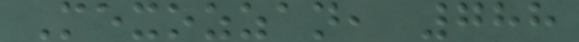Mexozzan, 788
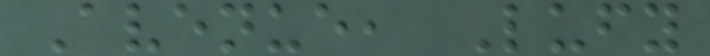Avenue, Lufy
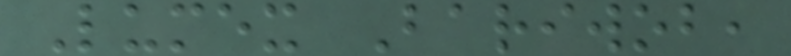Lumex Bariwob,
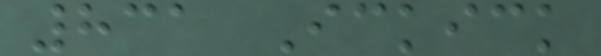831 Ickick
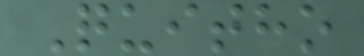Quitho
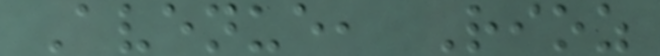Avenue, Rioz
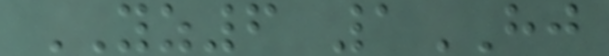YZ6 1HJ
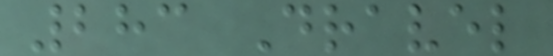283 Dravel
